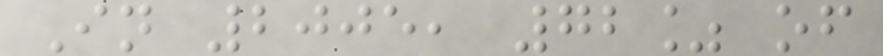In 2005, 72% of
